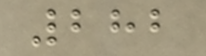282
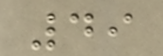49
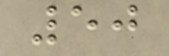50
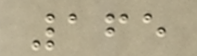165
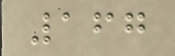167
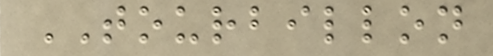TOURBILLON
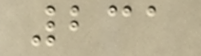231
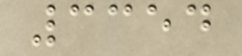3354
